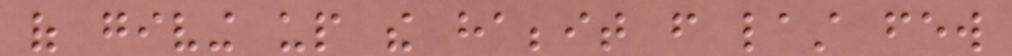of giving up the habbit from last few
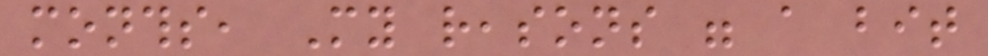months, My reasons were a bit
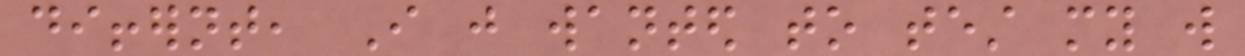differnt, I just wanted to test my will
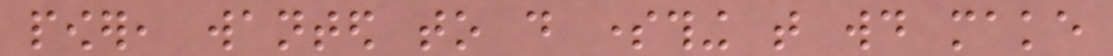power, wanted to do something that would make
